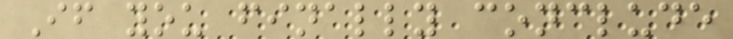If you finally conclude
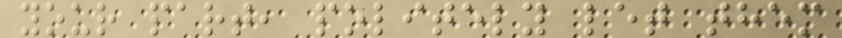your part, politely let them
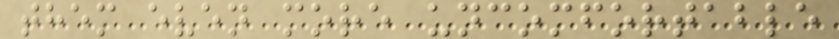them even more uncomfortable
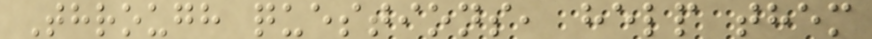Through questions, help them
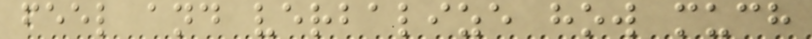feel and verbalize how much
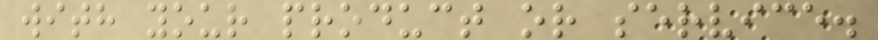with your product or service.
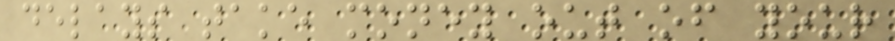delays take money out of your
